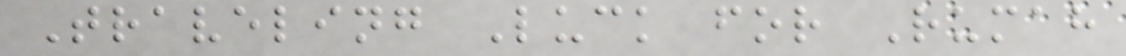Traveling Luck for Rumah
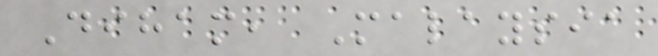Diham, Malaysia
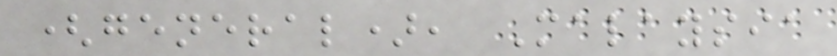(general), Malaysia
